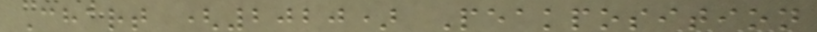Chart (2020) Peakposition
